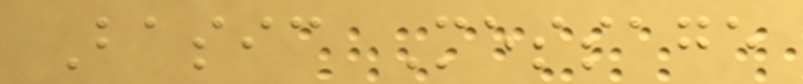Basic Message
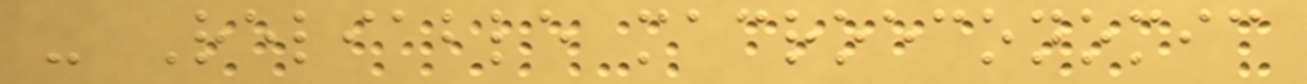- Reliable macroeconomic
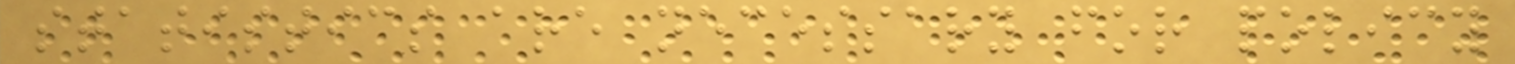statistics are necessary for policy
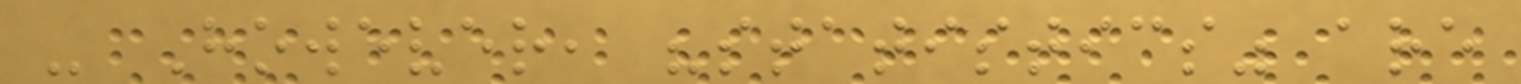- However, "statistics" are
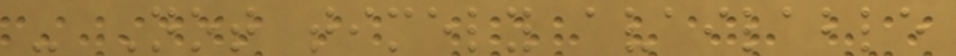- Not timely available
